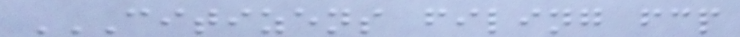CITIZENS FILING FCP
